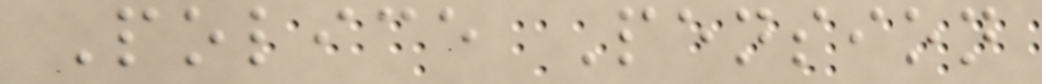Police Pension
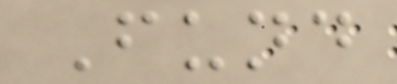Fund
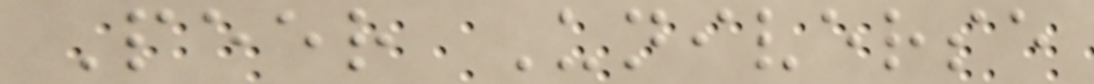Peer Universe
